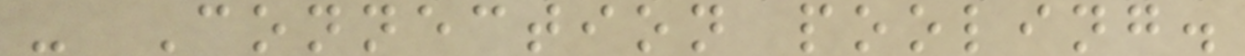- Connection pooling.
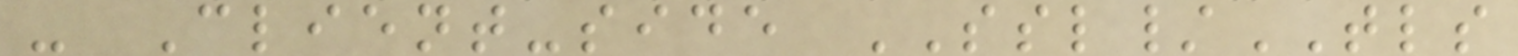- Client-side SSL/TLS
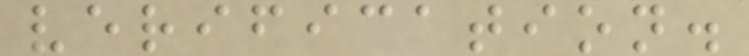verification.
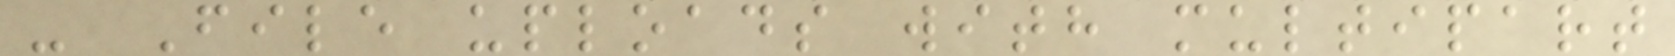- File uploads with multipart
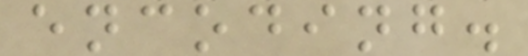encoding.
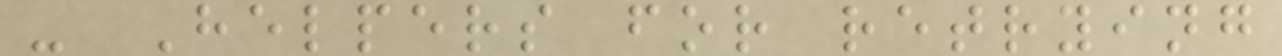- Helpers for retrying
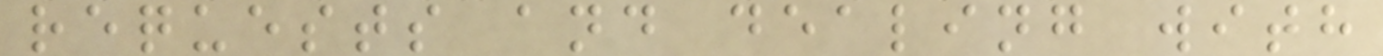requests and dealing with
